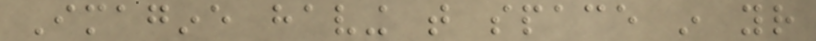Imagine having that space in your
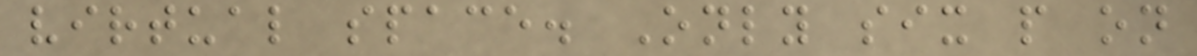virtual space. Only six people on
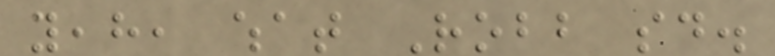yeah, what Robb said.
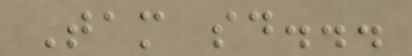Tam said...
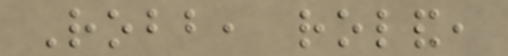Robb, roland,
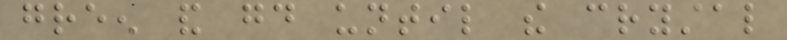green and good until the crystal
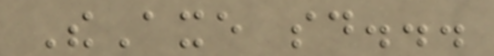TheAxe said...
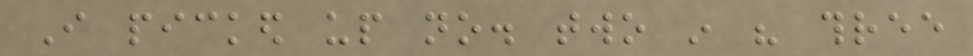I picked up no. two in his three
